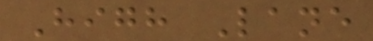High Lane
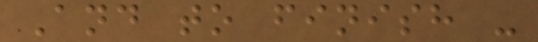And to finish -
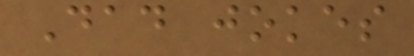Dad jokes
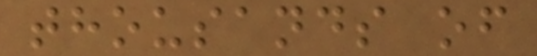thousands of
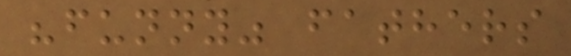"funny" fathers
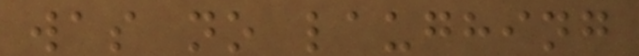was no laughing
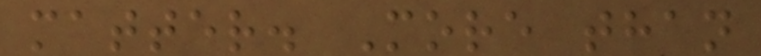matter. More than
